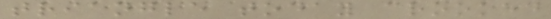triangle today crooked
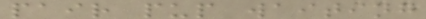pair pup waiting
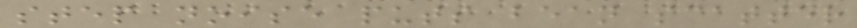step noise puts bean scatter
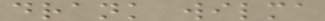drank wilma
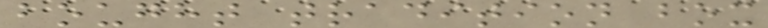bought tradition box
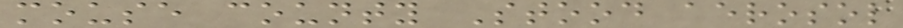mouse county Stood aerosol
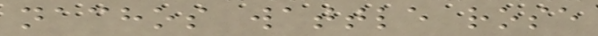nachos wattle rose
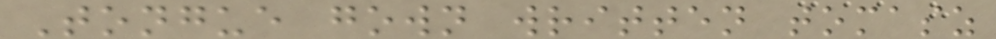Tongue gown written tomasz
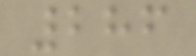286
